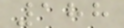188
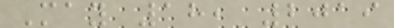May 18, 2019
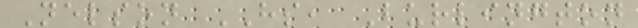Nelson HS, Burlington
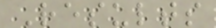Results
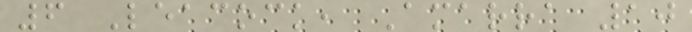6 Leacock, Amarra 10
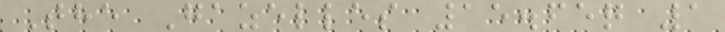The Gazelles 15.65q 1
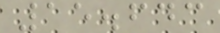15.643
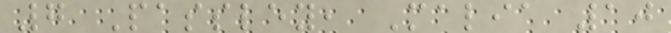7 Passley, Malia 10
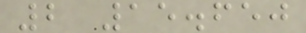2 15.650
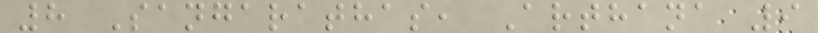8 Sangarathas, Arthana 9
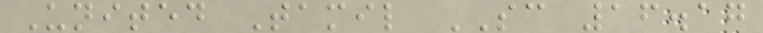United Tamil SC 16.17
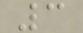3
